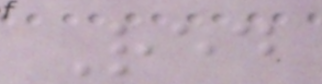Red
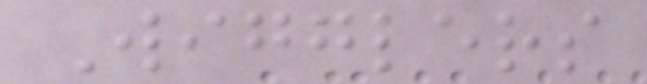Wigglers
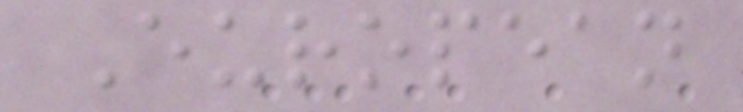European
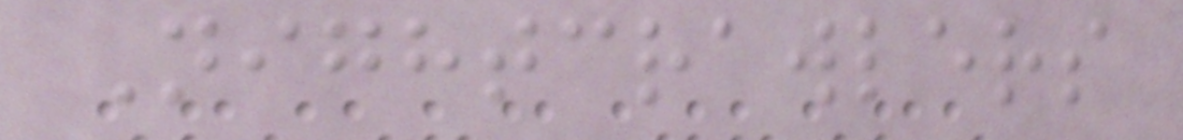Nightcrawlers
